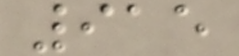915
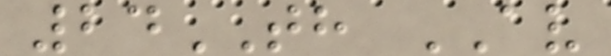24TH AV
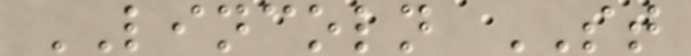LINCOLN ST
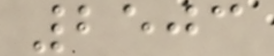2503
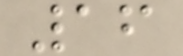16
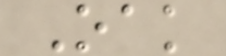Oak
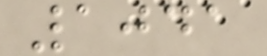1041
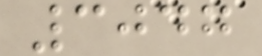3047
